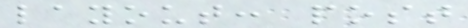layout: post
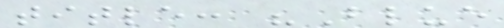title: "Blue
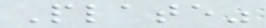Plate"
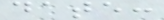date:
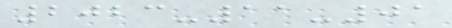2023-11-01
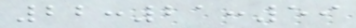22:21:59
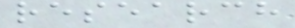research
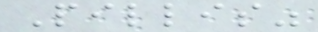Pillis"
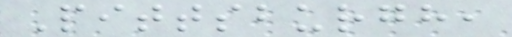Pittsburgh,
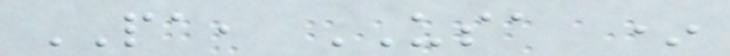PA, USA *
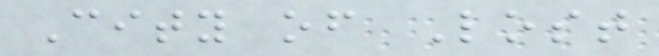City of Lost
